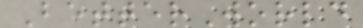BetterWorld
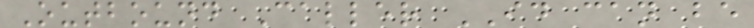Outbound Caller ID can be
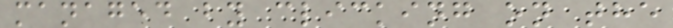managed by clicking on the
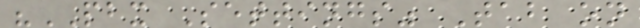"PBX Settings" Tab on
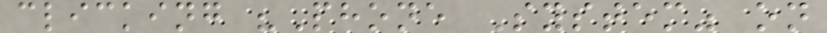clicking "Phone System" on
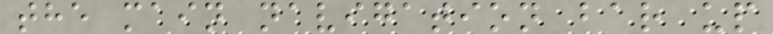the main navigation bar up
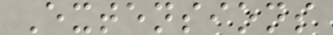Extensions
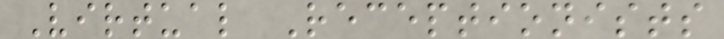Virtual Receptionists
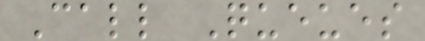Call Queues
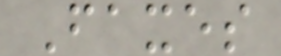Faxes
